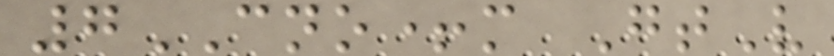7CNO+m GtV
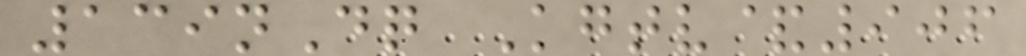139nDq Kgtv&906
